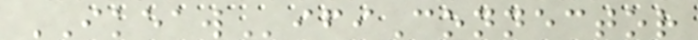IKEAWifiConnector
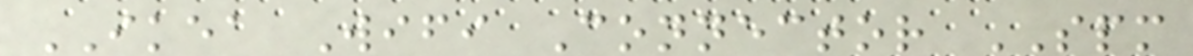IKEA Wifi Connector SPM
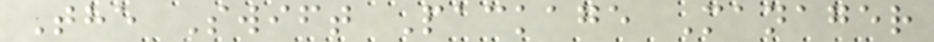The Swift Package Manager
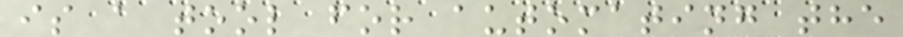is a tool for automating the
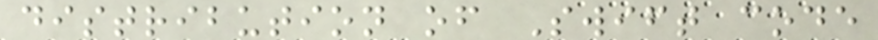distribution of Swift code
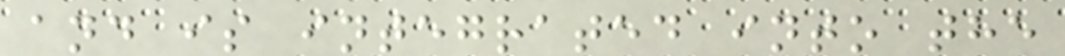and is integrated into the
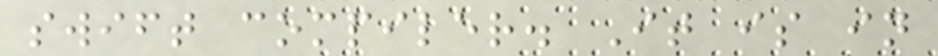swift compiler. It is in
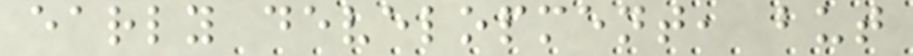early development, but
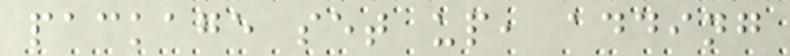package set up, adding
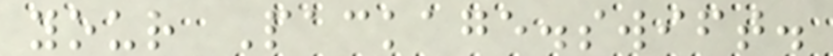your Package.swift.
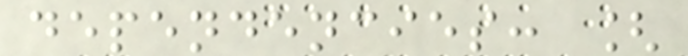dependencies: [
